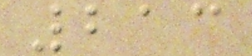213
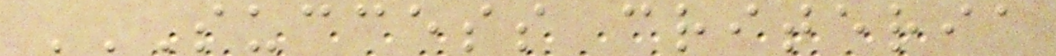SUCCESS CRITERIA
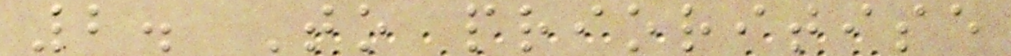2. To prioritise
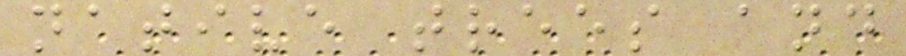native trees and
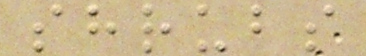shrubs
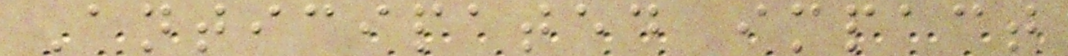Anticipated impact
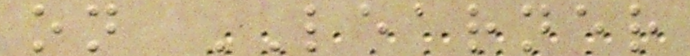on LEARNER
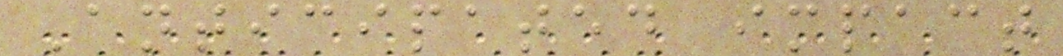Anticipated impact
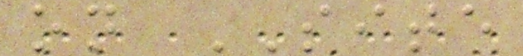on SITE
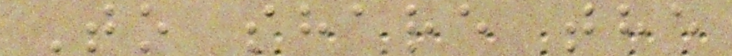To share the
